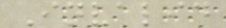Invalid
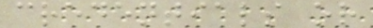credentials or
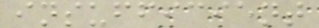insufficient
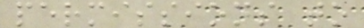permissions to
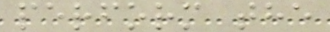perform the
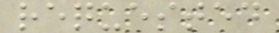requested
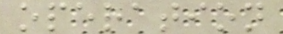operation
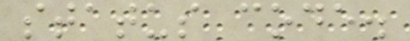status code.
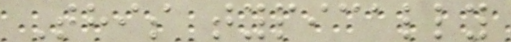This typically
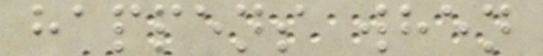happens when
